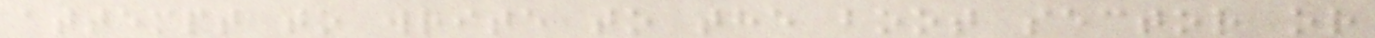attempt to write to the boot sector or
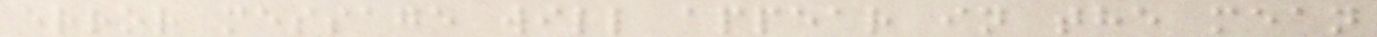error message will appear in the mean
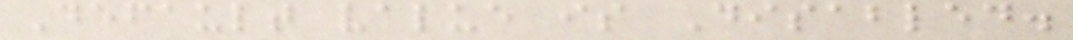Default value is Disabled.
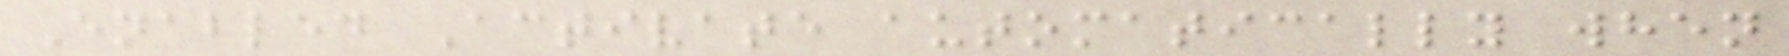Enabled Activate automatically when
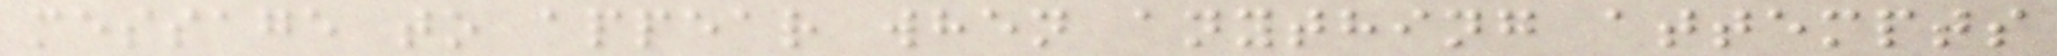message to appear when anything attempts
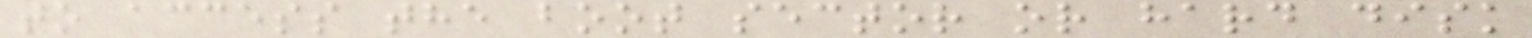to access the boot sector or hard disk
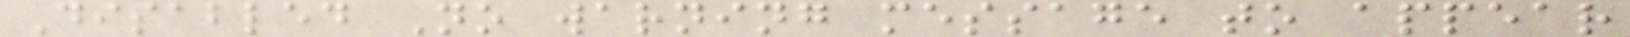Disabled No warning message to appear
